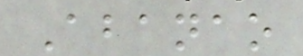Abanao
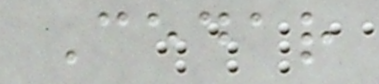Cedar
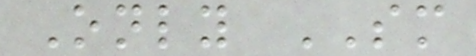Only SM
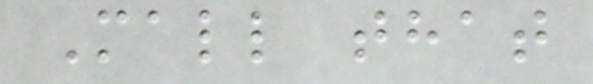Mall that
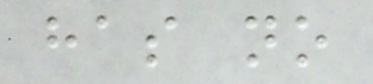has no
